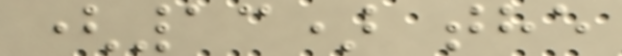(13) the
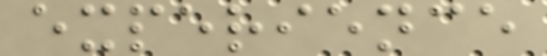experience
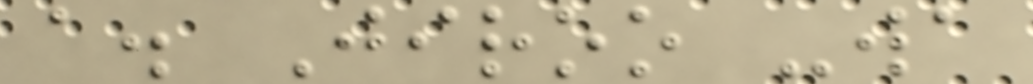a. Jiroo -wa
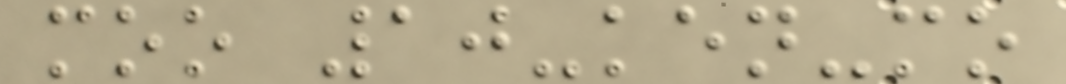moo 10-ken-mo
